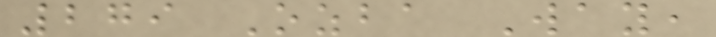279 Ozba Way,
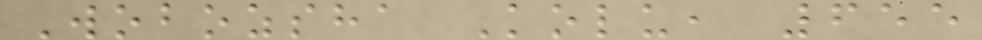Wobozsha Kolu, 655
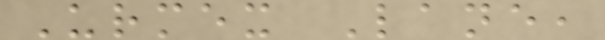Urmex Lane,
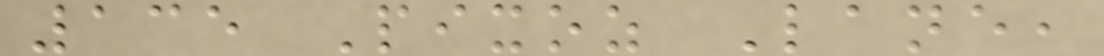135 Pixoz Lane,
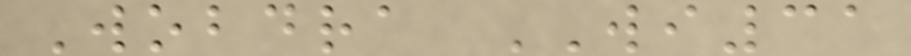Wobdra WI31
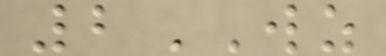2WZ
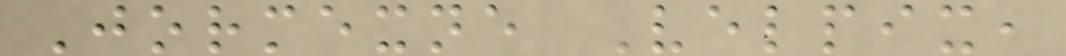Jormexne Velpix,
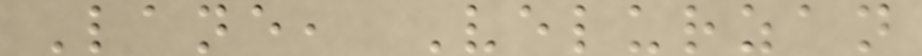Lane, Velurzan
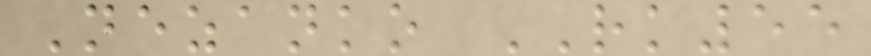Nezanko RK55
